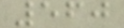560
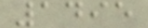1495
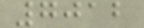7012
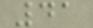41
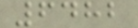6482
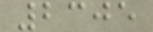2305
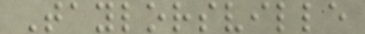Taylorsville
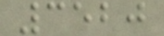3520
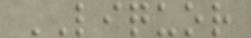LIQUOR
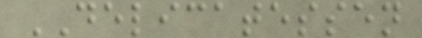DELICATESSEN
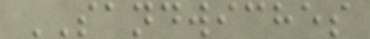SANDWICHES
